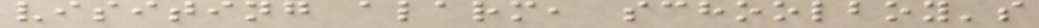visiting alarm, schoolboy's
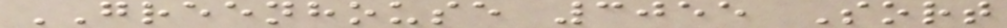GREENHOUSE 3055 Sort
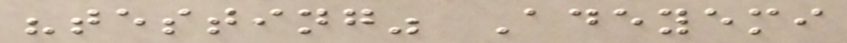"testing" Adeyemi
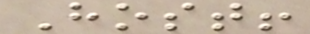Host!
